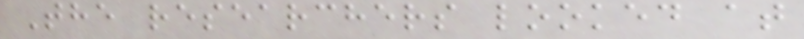The researchers looked at
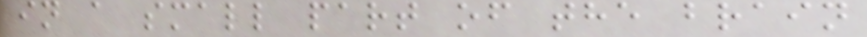in a small part of the brain
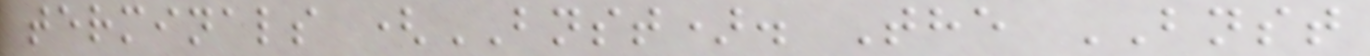terminals (BNST). The BNST
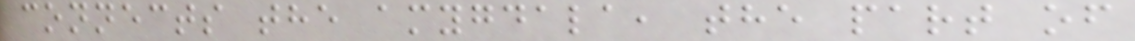connects the amygdala, the part of
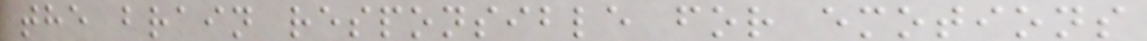the brain responsible for emotions
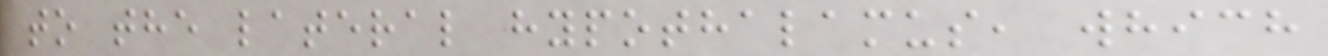to the lateral hypothalamus, which
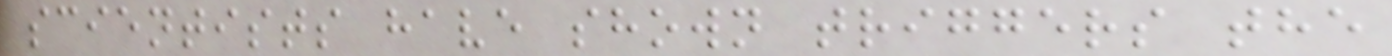scientists have shown triggers the
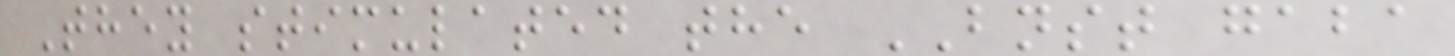They stimulated the BNST gaba
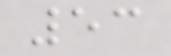53
